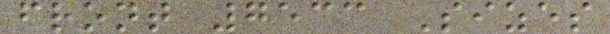front 7533 Sizes
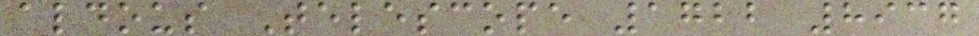aldous Telescope 1722 8937
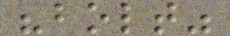"bolt"
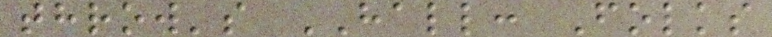throw's HALL: Folks
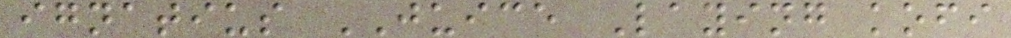ignatius JUICE Laying kofi
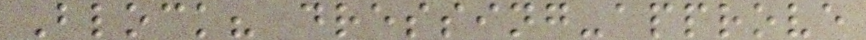Block? dressing-approve
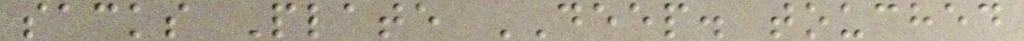sacks Plate DEEP. touched
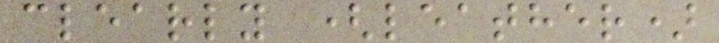clearly (leather)
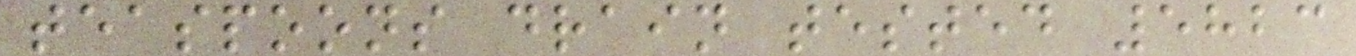teaspoons drain tested 5823
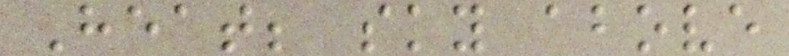Heat; sky above
